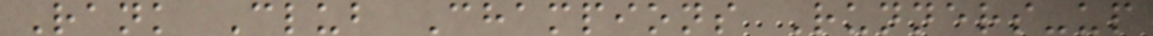Rank Club Champions Runners-up
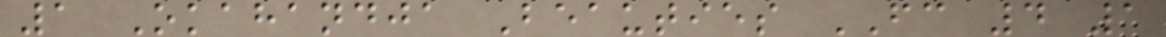1 Okahandja Beauties FC 4 1
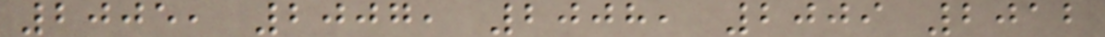2005, 2007, 2008, 2009 2012
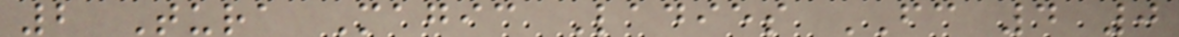2 Tura Magic Ladies FC 4 0
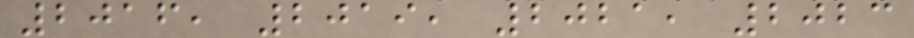2016, 2019, 2021, 2023
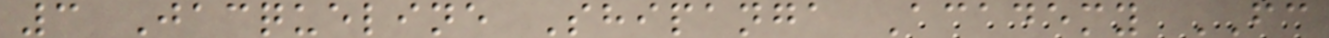3 Jacqueline Shipanga Academy FC
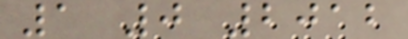1 0 2012
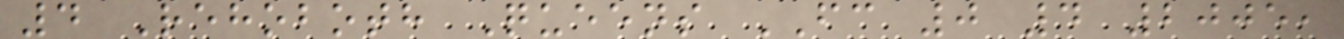4 Rehoboth Queens FC 0 4 2005,
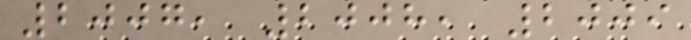2007, 2008, 2009
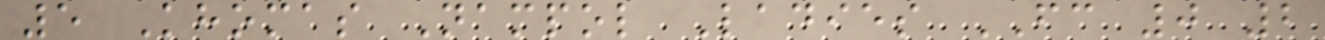5 Khomas Nampol Ladies FC 0 2
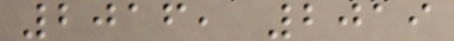2016, 2019
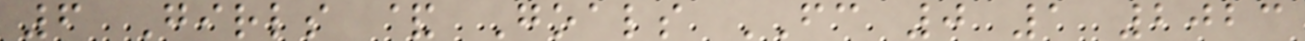6 Girls & Goals FC 0 1 2023
